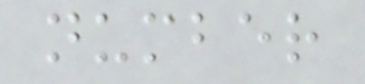number
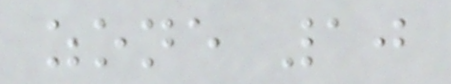zone 10
